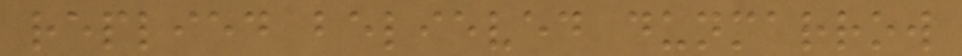replied believed dunmarrow
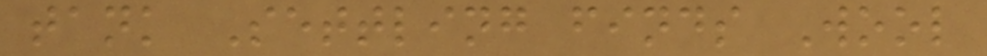tank Settling finds Wool
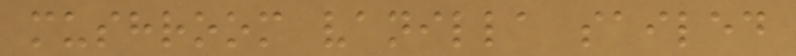mushroom vanilla sailed
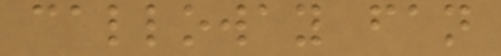calloway fan
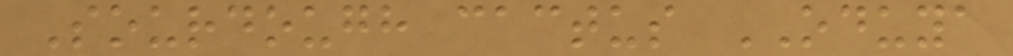Sourdough cactus ODUYA
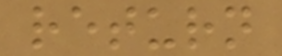return
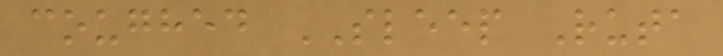coughed SLEEP Ruta
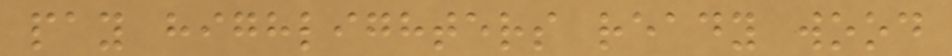pay highlighters ready wood
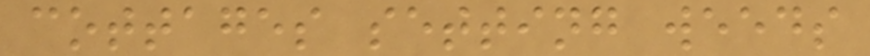cottages setting weeds
